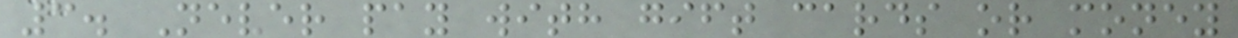3. Never pay with gift cards or money
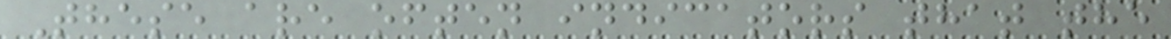These are often indicators that the
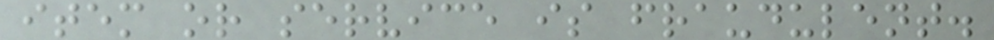item or service is fraudulent.
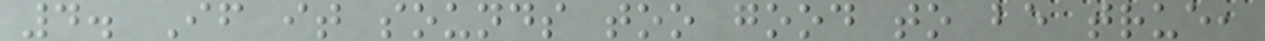4. If it sounds too good to be true,
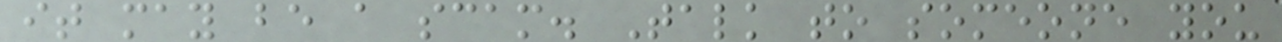it may be a scam. Talk to someone you
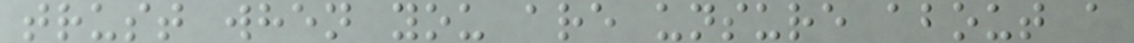trust when you are unsure about a
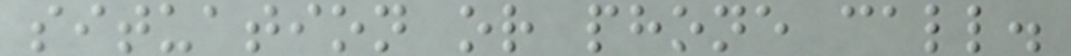situation or phone call.
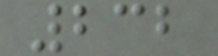232
